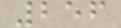256
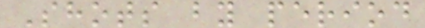Shots by period
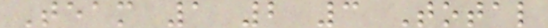Team 1 2 3 Total
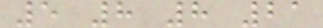5 8 8 21
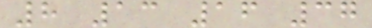8 13 16 37
